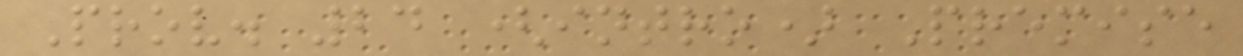Prov. 24 (intro) Premise
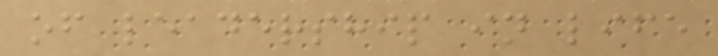of leadership in life
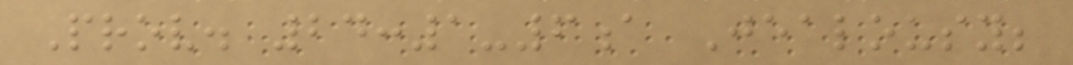Prov. 24:1-6a Jealousy;
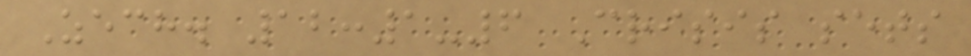Zech. 12:1-6 Crisis sets
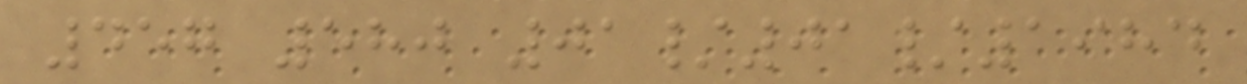457 580 01/01/1984
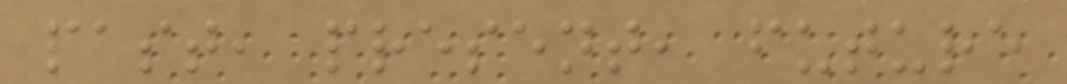past, present, future
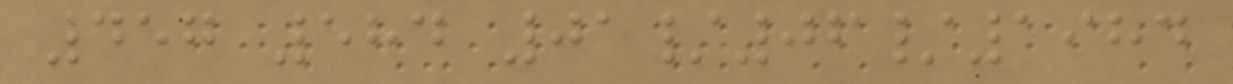457 584 01/06/1984
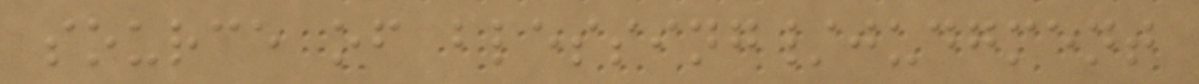source of blessing/judgment
